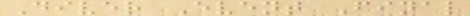Diver Event Final
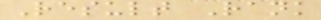Result Rank
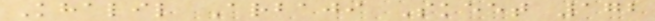Khalil Arbaji Skeet 172
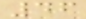46
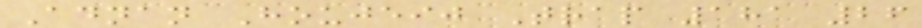Adnan Houjeij Trap 181 26
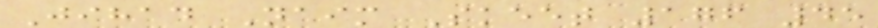Jihad Naim Skeet 176 45
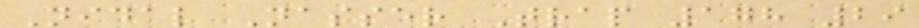Nidal Nasser Trap 178 29
